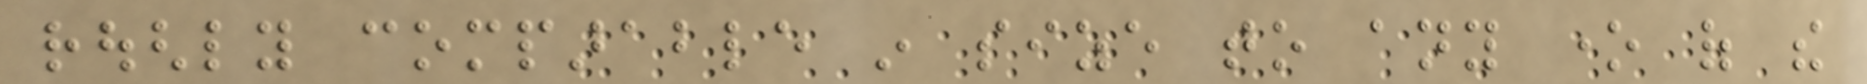roughly comparable in size to any one of the
